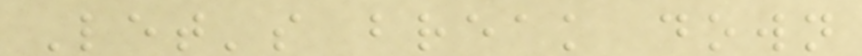Let's break down
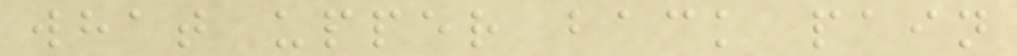what upper back pain
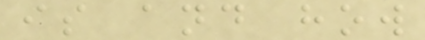is and how
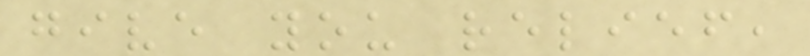give you relief,
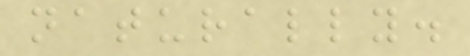naturally.
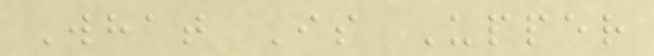What Is Upper
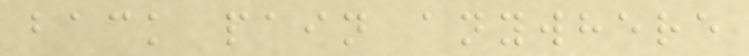back pain anywhere
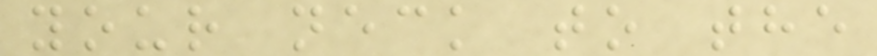your neck to the
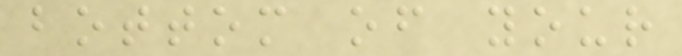bottom of your
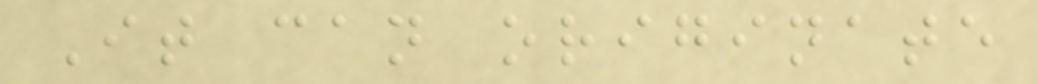It can originate
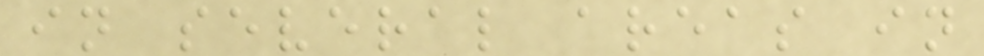in several areas in
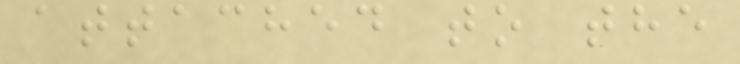attached to the
